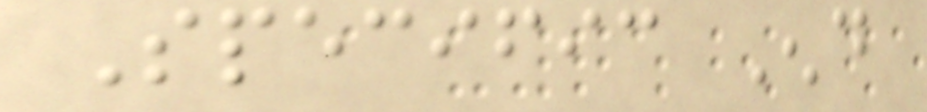Specific End
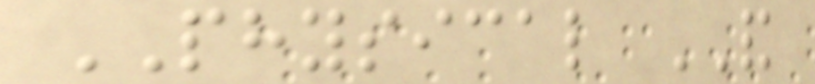PHYSICAL AND
